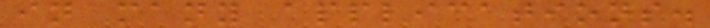in many applications.
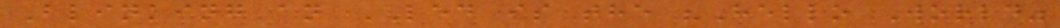Blinking an LED is the "Hello World"
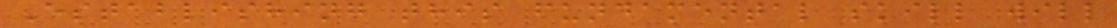Establishing this fundamental skill will
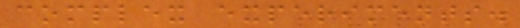complex experiments.
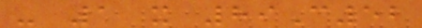- 1 x 89C52
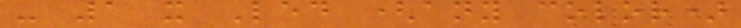- 1 x Led (any color)
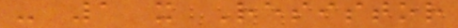- 1 x Resistor
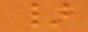}
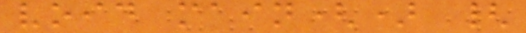void main() {
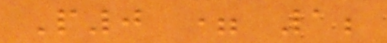P0 = 1;
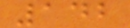142
